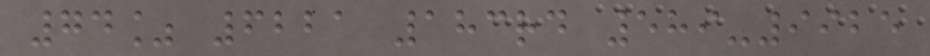74% 6221 183rd 589-9925
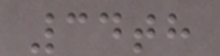34th
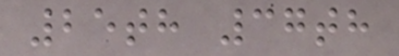25th 37th
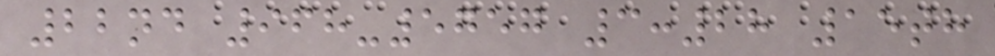22nd 968-5757 3:28 15th
